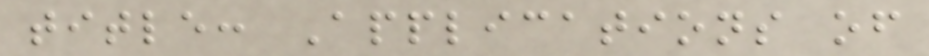title: Applications of
